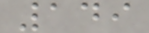149
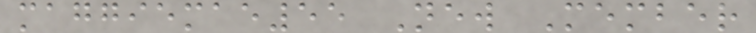maggiemae55 New Member
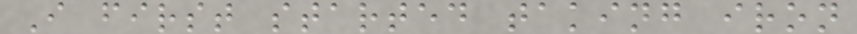I first started taking iron
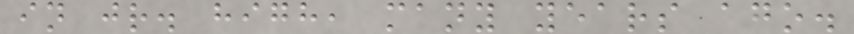in jr. high, many years ago.
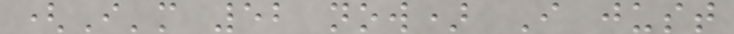(I'm 52 now) I just
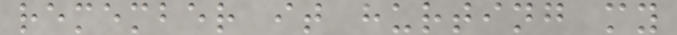remember it hurting my
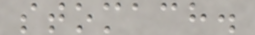stomach.
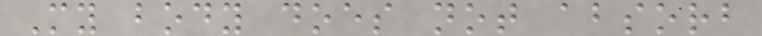My body does not absorb
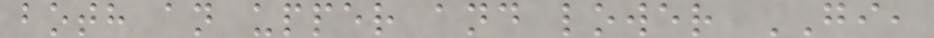both an upper and lower GI,
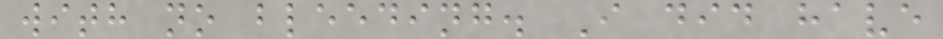with no bleeding. I did have
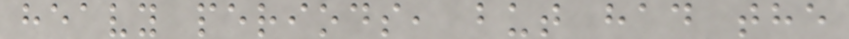heavy periods, but had the
